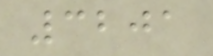3201
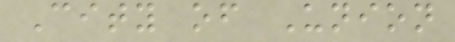City of Union
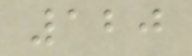120
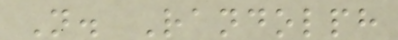N. Randolph
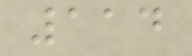114
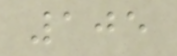105
